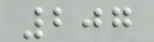207
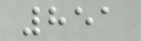851
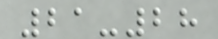21-28
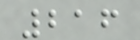216
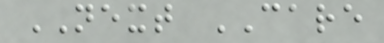NEXT CARE
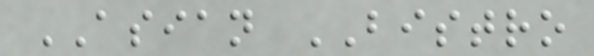ASIAN BISTRO
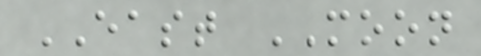EAST MOON
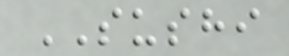SUSHI
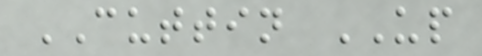CUTTIN UP
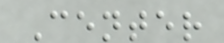Center
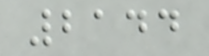2144
